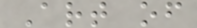Art of
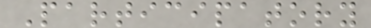Participatory
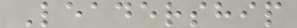Leadership
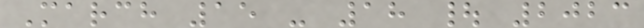March 15 - 18 | 2023
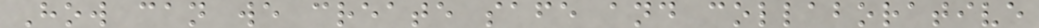How can we create safe and collaborative
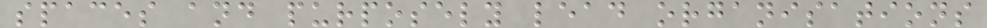spaces and purposely lead organisations
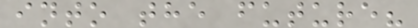into the future?
